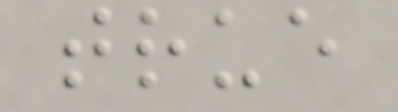true
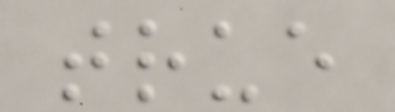true
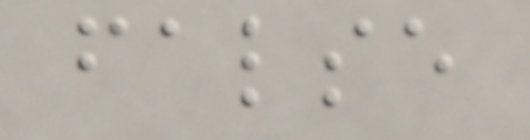false
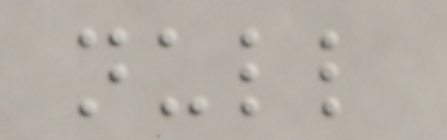null
